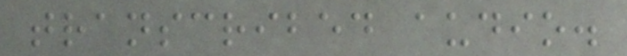transcribed audio.
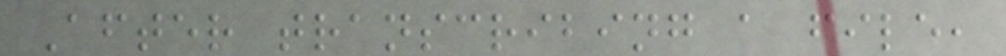After transcribing a file,
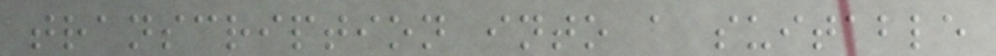transcription into a suitable
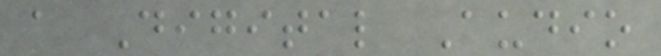a Digital Audio
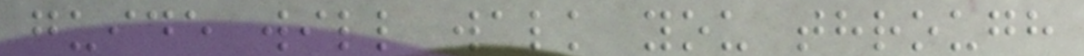guide will walk you through
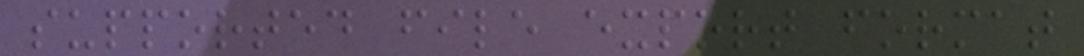supported file export format
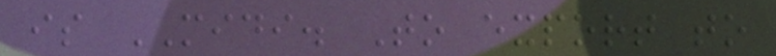is MIDI. To export to
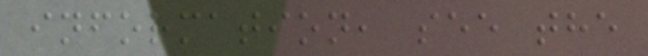information, see the
